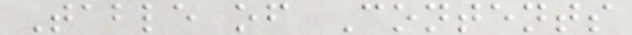Table of Contents
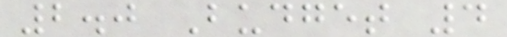2.0 Budget 4
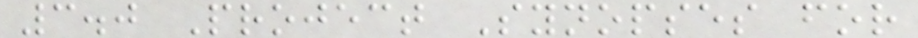3.0 Project Synopses for
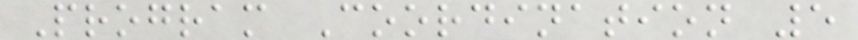Program Coordination 5
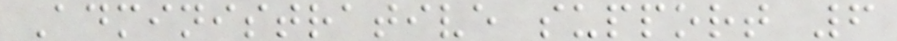Administrative support 6
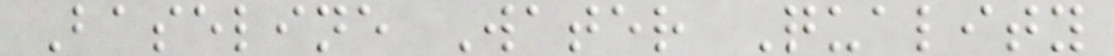Baseline Water Quality
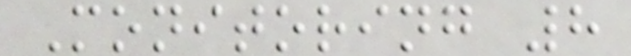Monitoring 8
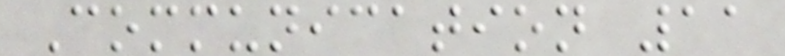Communication 11
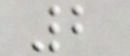2
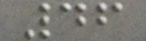46
